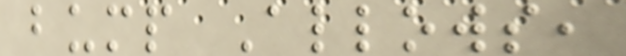bump Allows,
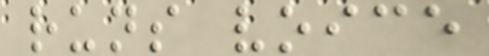runs voice
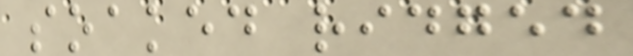soaked ridged
